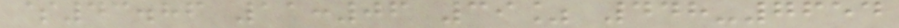$43.86 11:06 39% 448-7654
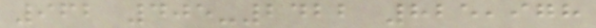962 405-2422 825,978
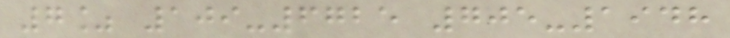7% 109-6725 705-1948
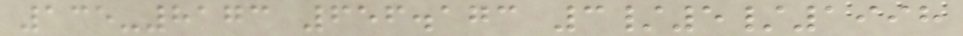135-8173 656.173 3/5/1998
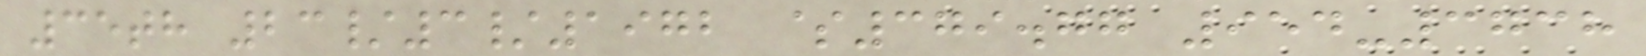35th 23/3/1972 $379.77 954-3738
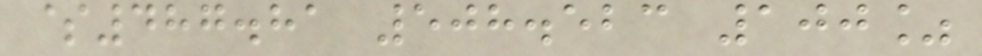$487.81 508.523 100%
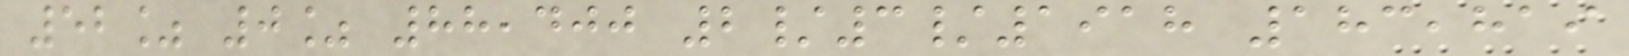52% 0% 88,400 2/3/1918 183,819
